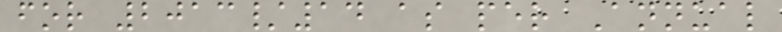for 2013/14 as per Annual
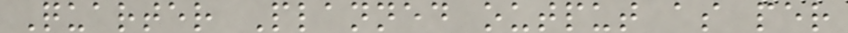Quarter Planned output as per
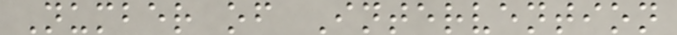Number of Intervention
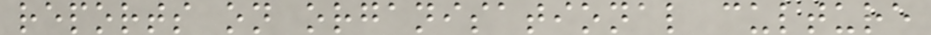reports on organisational culture
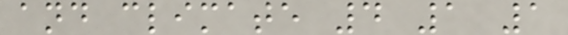and climate 4 1 1
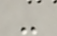-
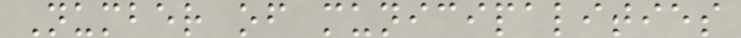Number of municipalities
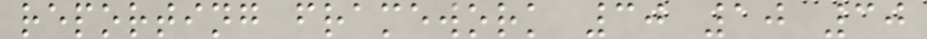reporting framework 30 10 30
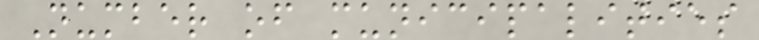Number of municipalities
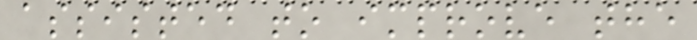assisted to improve the
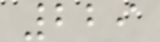229
